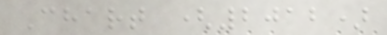Chart (2012)
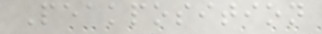Peakposition
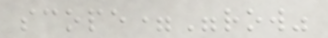scope="row"
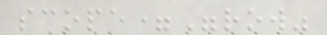scope="row"
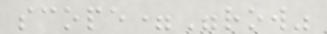scope="row"
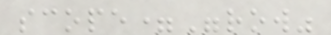scope="row"
